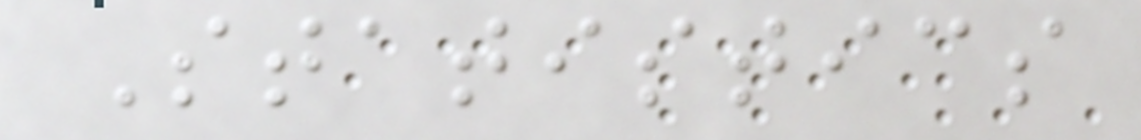Statistics
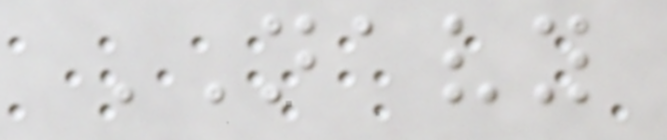NAVY
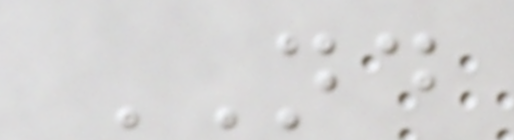ND
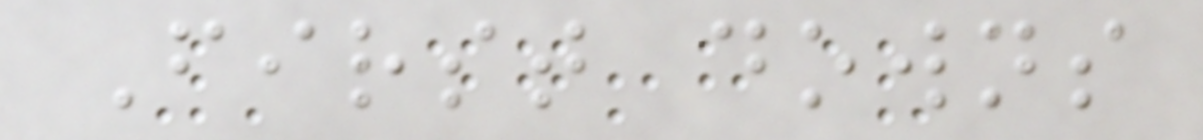First downs
